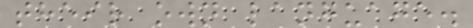their own language.
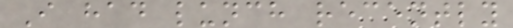I had lunch recently
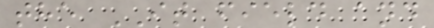the IT field and
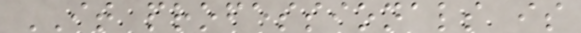IT professionals is
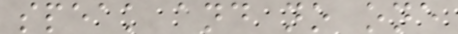speak and no one
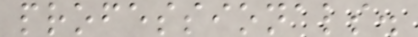professionals.
